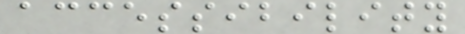accessibility
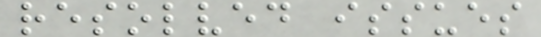resolved issues
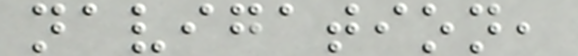navigation,
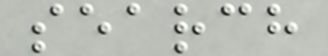search
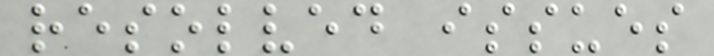resolved issues
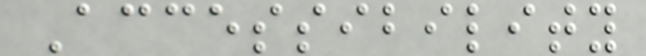Accessibility
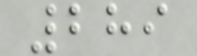289
